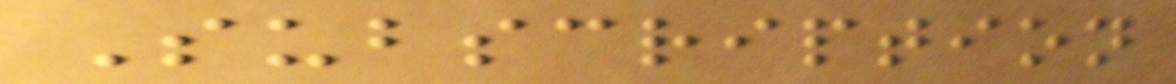Subscription
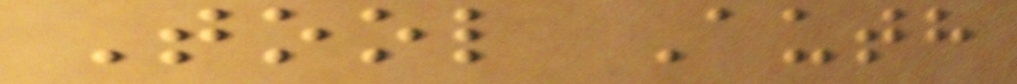Tool Auth
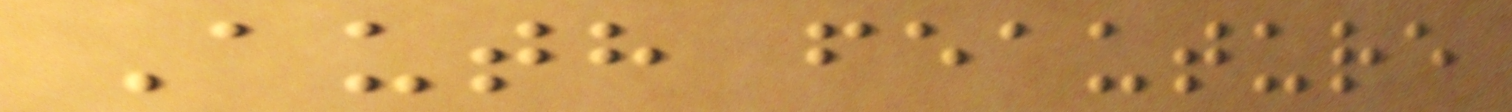Auth feauture
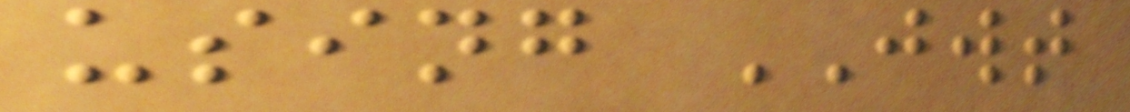using JWT
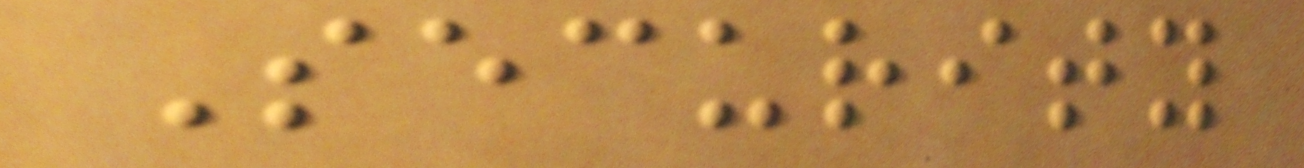Security
